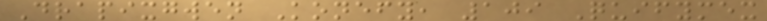Drapixgwen Konefy, 109 Quifymex
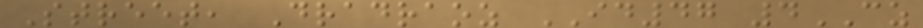Street, Dradraoz ID47 4CZ
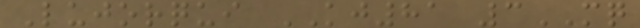Lujorqui KJ81 3MQ
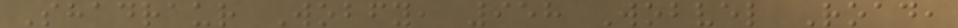Shadraur Wobfy, 958 Wobvel Road,
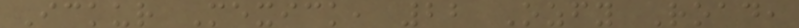Ickur Mexick, 22 Ozfy Road,
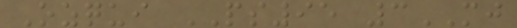Ozqui PS95 3MJ
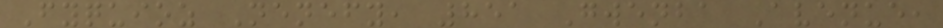Fyquioz Nenefy, 851 Gwenba Avenue,
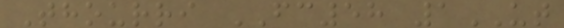Thourri FC58 1UT
